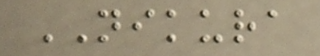NIKURA
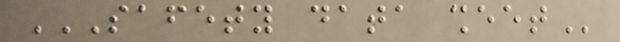SAFETY DATA SHEET
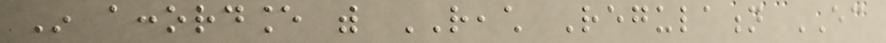In accordance with REACH Regulation EC
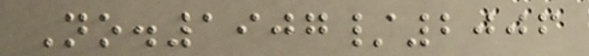No.1907/2006
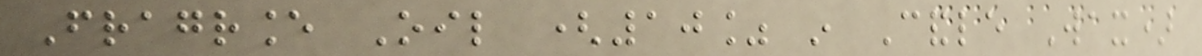Fragrance Oil (10% in Candle Wax)
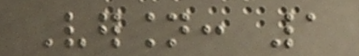Version: 1
